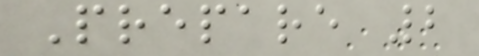Prepare 2
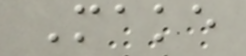Make
